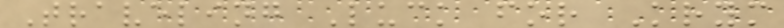Traveling Luck for Krym
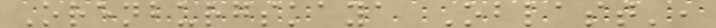Orenburgskaya Oblast',
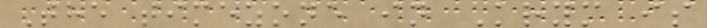The timezone in Krym is
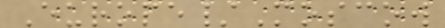Europe/Moscow
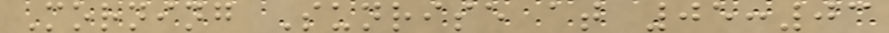Morning Sunrise at 05:03
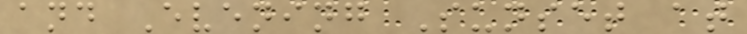and Evening Sunset at
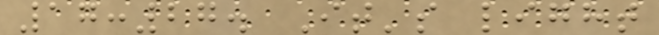17:27. It's light
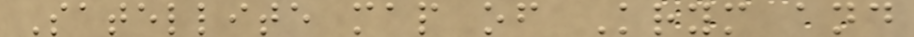Satellite map of Krym and
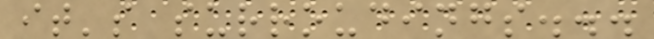it's surroudings...
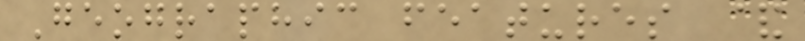Geographic features &
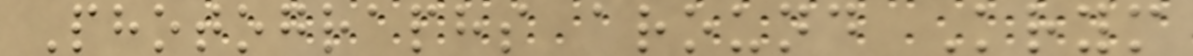Photographs around Krym
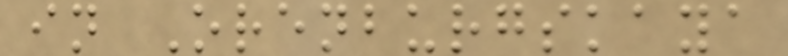in Orenburgskaya
